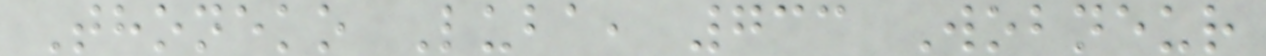Thoneko Luba, 733 Wobneur
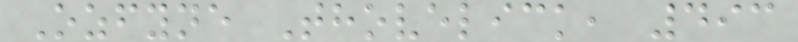Ozfyne Thovelick, 493
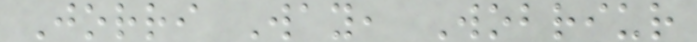Jorri Way, Wobriur
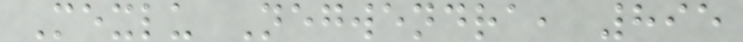Mexlu Negwendra, 895
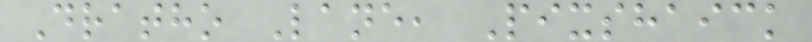Dratho Lane, Pixshaick
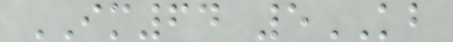IM64 5KB
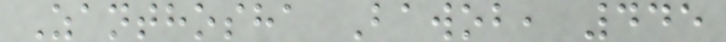Zanthosha Bawob, 445
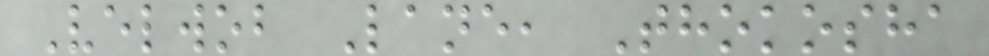Velwob Lane, Thokosha
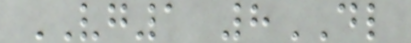VG1 8DL
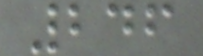246
